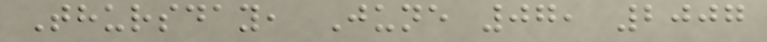Thursday, June 07, 2007
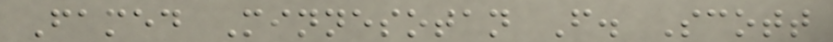Famed Minnesotan F. Scott
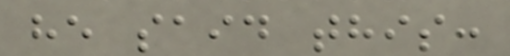he said this:
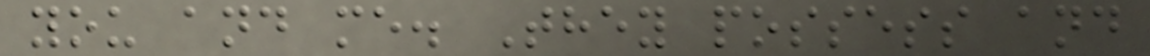you and me. They possess and
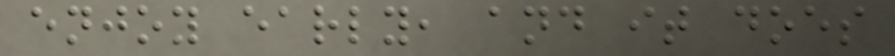enjoy early, and it does
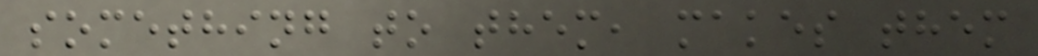something to them, makes them
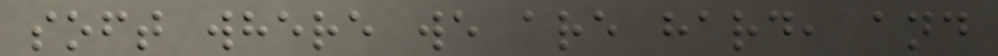soft where we are hard, and
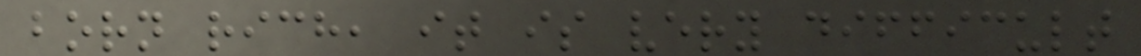born rich, it is very difficult
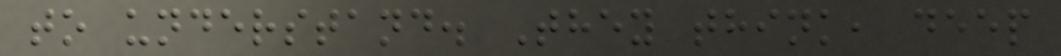to understand. They think, deep
